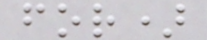for)
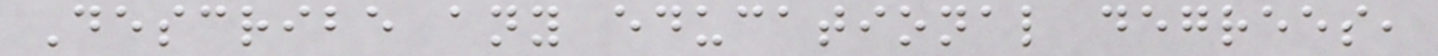Describe any educational degrees,
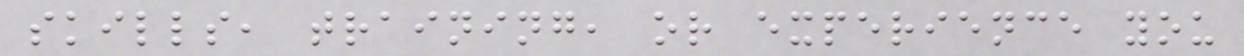skills, training, or experience you
